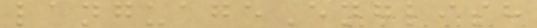languageEnglish
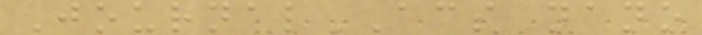JournalACS nano
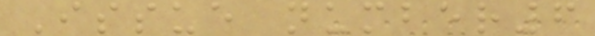Issue number6
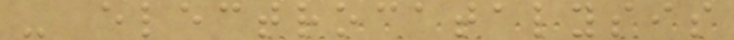- electrocatalysis
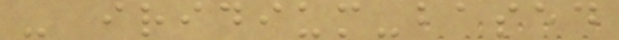- iridium-based
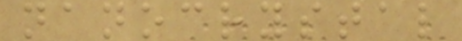nanocrystal
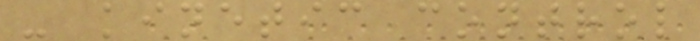- kinetic control
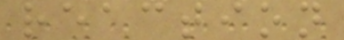reaction
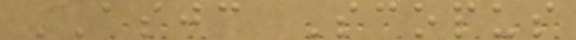ASJC Scopus
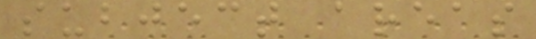subject areas
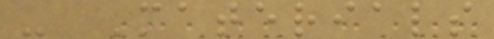- Materials
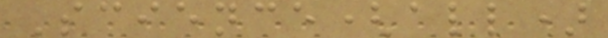Science(all)
